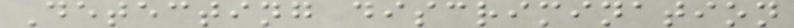Detecting discrimination
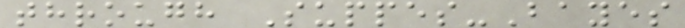through Suppes-Bayes
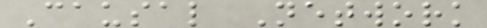Causal Network
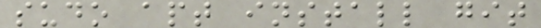sudo apt install git
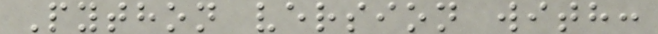Python version with:
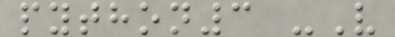python3 -V
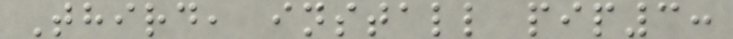Third, install pip3:
